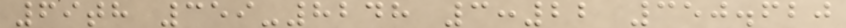69th 359-8248 3:22 350.620
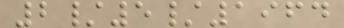2/5/1964
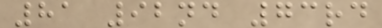81 92nd 73rd
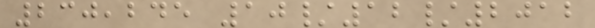230,245 10/12/2012
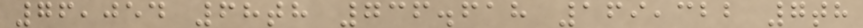76,054 68th 736.618 169,322 7th
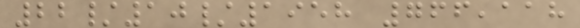22/10/1958 766,118
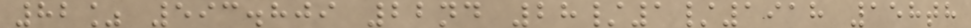82% 593.809 22nd 28/1/1918 158th
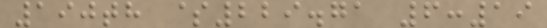190th $229.71 6:19
